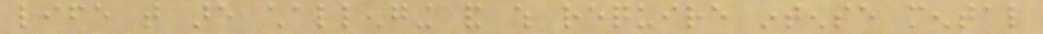life that are challenging and which require intense mental
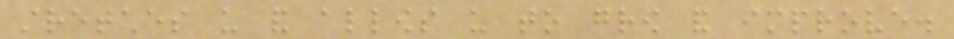stretches us and allows us to grow and improve.
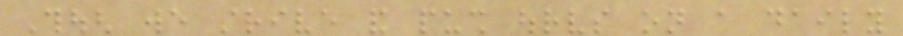Though we strive and push ourselves on a daily
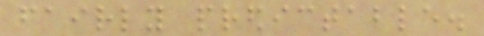fairly predictable.
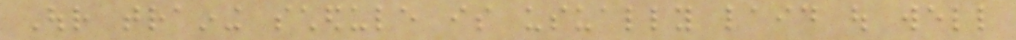Our training schedule is usually laid out well
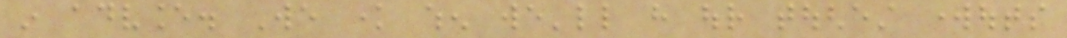in advance. We know when we'll have our toughest workouts
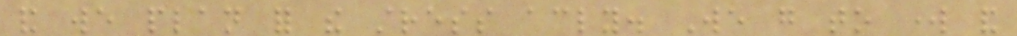and we plan for the stress accordingly. We go to work and
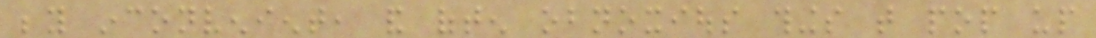beyond inconvenient, and often obnoxious things that pop up
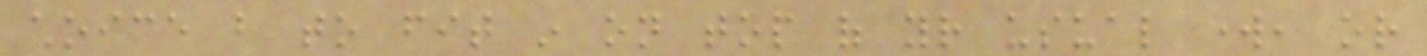choice but to fit in on top of your usual work, or
